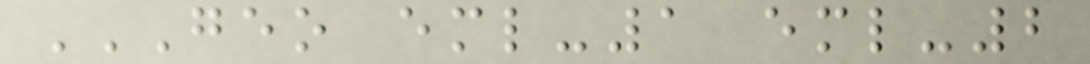GEO EML-1 EML-2
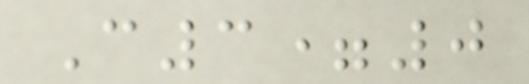C3=0
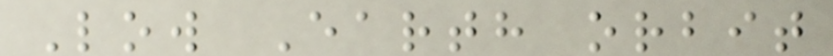Low Earth orbit
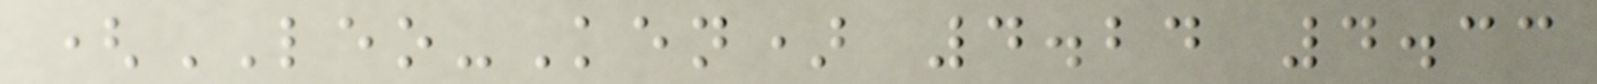(LEO-Ken) 4.24 4.33
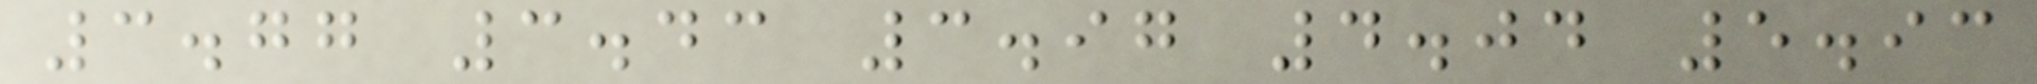3.77 3.43 3.97 4.04 5.93
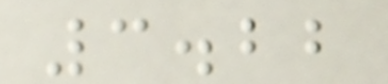3.22
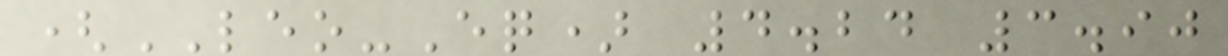(LEO-Eq) 4.24 3.90
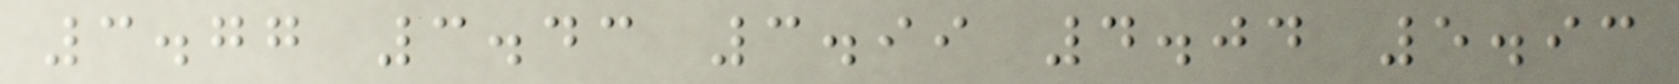3.77 3.43 3.99 4.04 5.93
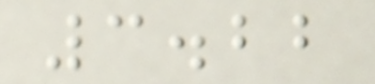3.22
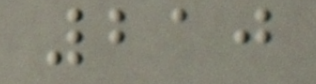210
